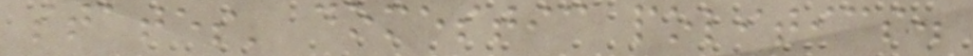states' domestic politics.
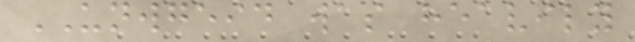UNWGEID was heavily
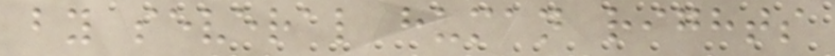by several human rights
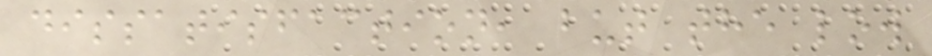dissatisfaction, but the low
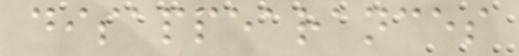disappearances
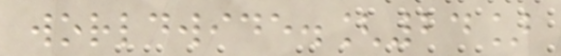worldwide.[24]
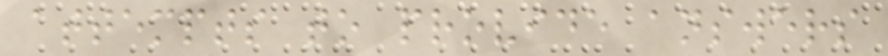attempts to provide answers
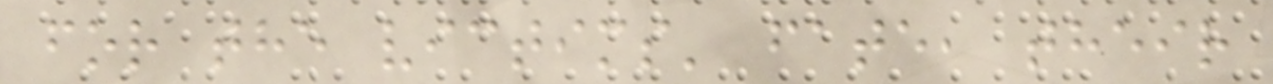for the victims' fate, their
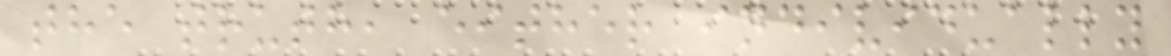the truth, either individually
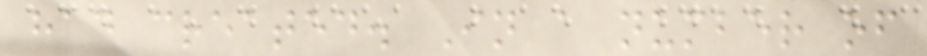had created. In a number of
